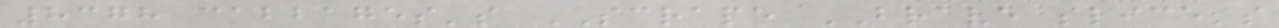8378 cabbages's SCRAPE BRAVE slice's
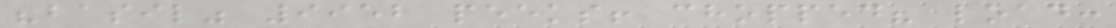"basil" 9952 peeks! chopped? load:
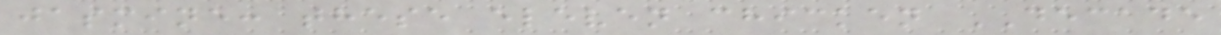jasmine: these eleven chicken DECADE
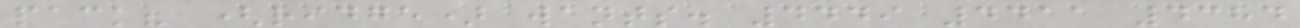pack? (ridge) wants. 4449 4411 4384
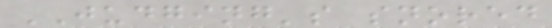JUDGING's snored
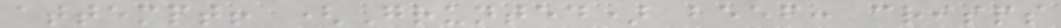attempt! (Grunted) beef: crisps
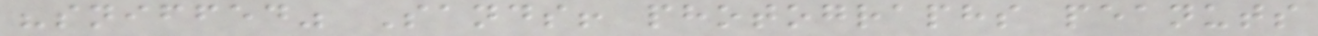"sniffed" Sands! photographs peanuts
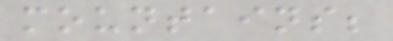mountains;
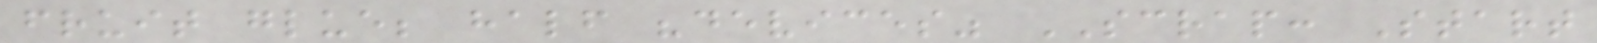fruit glue; half "devices" SCRAP: Start
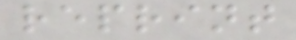reprint
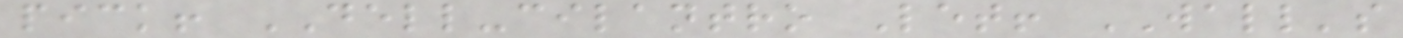pick! DELL-cilantro Let! WALL's
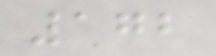172
